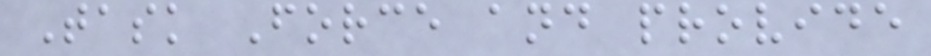Task Force and provide
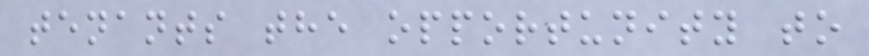tenants the opportunity to
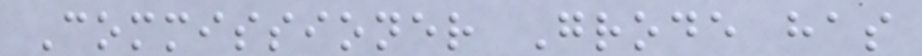Commissioner Grode has
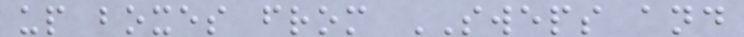up boxes from SWEPS and
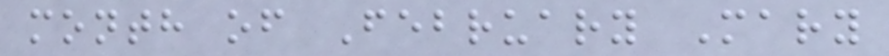month of February Mary
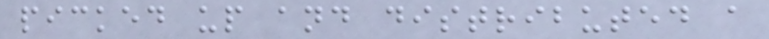picked up and distributed a
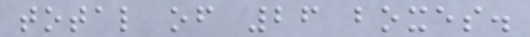total of 26 boxes.
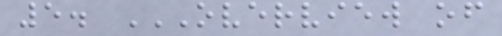5. OVERVIEW OF
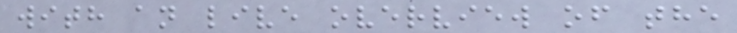with an live overview of the
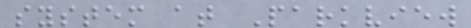system at Parkview
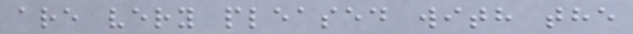are very pleased with the
